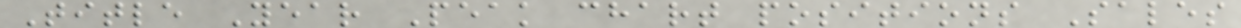Title Year Peak chart positions Sales
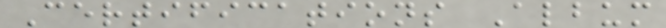Certifications Album
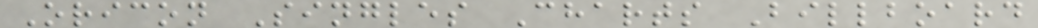Oricon Singles Charts Billboard
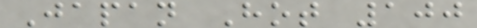Japan Hot 100
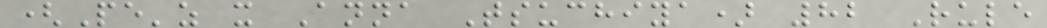(Pe'z x Anna Tsuchiya) 82 Rule
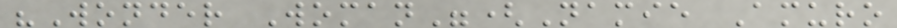"Wonder Woman"(Namie Amuro
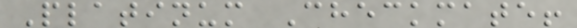Platinum Checkmate!
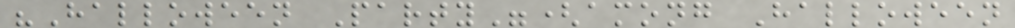"Halloween Party"(among Halloween
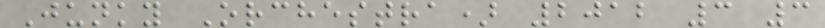Junky Orchestra) 2012 3 3
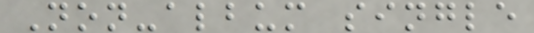Non-album single
